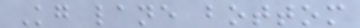Kg lane bottom
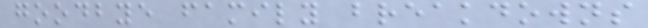goodbye family breakdowns
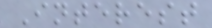Interest
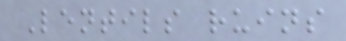Lentils ruins
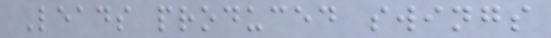Leads produced swings
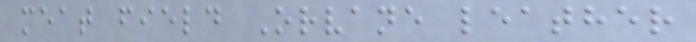meat field Orvane leather
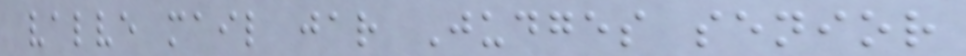valve mail jar Judges senior
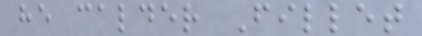he calder Fillet
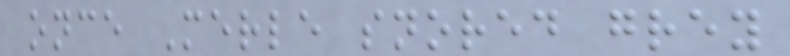once Merle snored grey
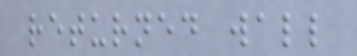returned wall
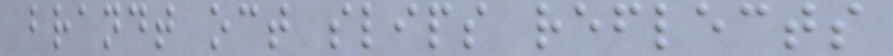brandt oct slips reflects
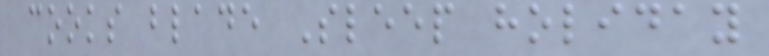cooks blade Sleep holiday
